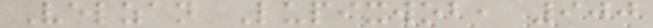Velzan Lupixwob, 900
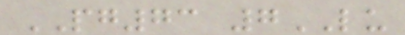PG73 7LU
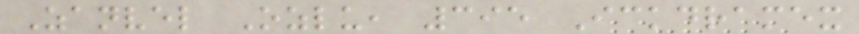Zanvel Ozlu, 395 Ickdramex
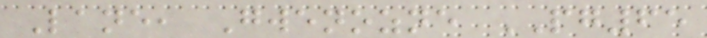Lane, Gwenozne PG65
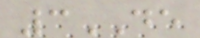3DE
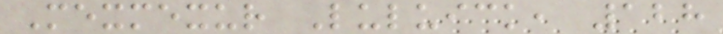Mexmexur Luluick, 128
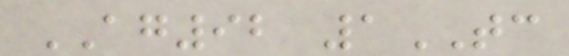AG92 1TC
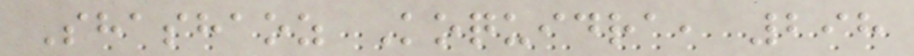Shashaoz Koquidra, 298
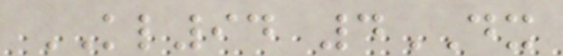KL94 4DX
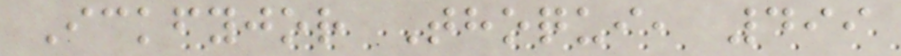Ickfyjor Thoqui, 499
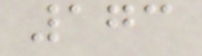173
